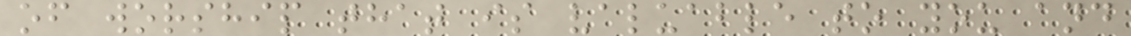of worship that is valuable to you and
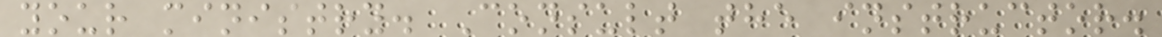your ministry. Consult the instructor.
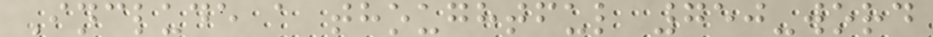Include a thoughtful 750-word
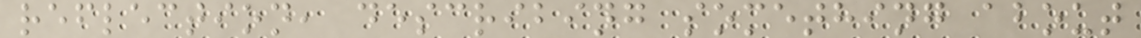reflection, describing something about
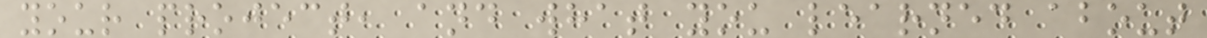your project, and what you learned about
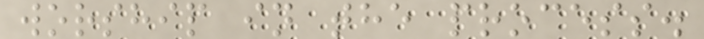worship in the process.
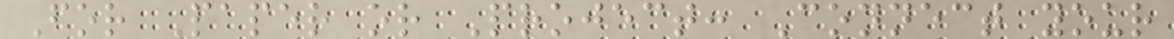For Paper or Project: Connect your
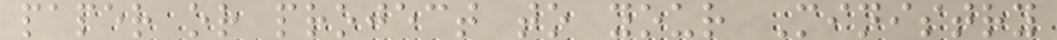paper or project to your Ministry
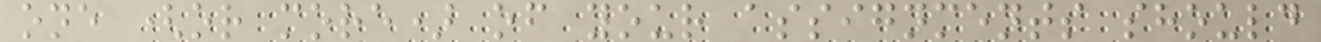one (or more) of your assignments should
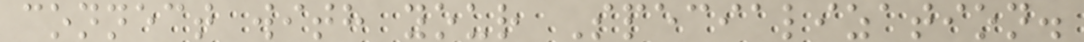connect with your Specialization.
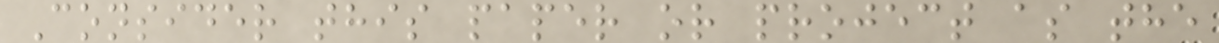Consider this paper or project as the
